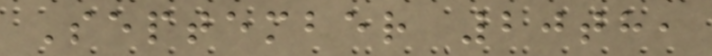September 20th,
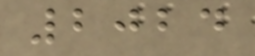2024
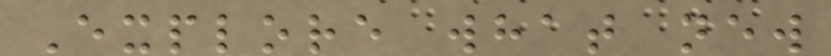Explore what new
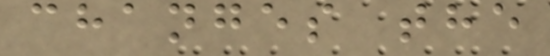changes the
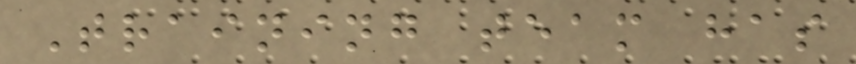Training team has
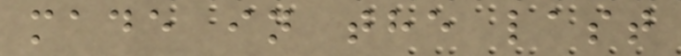made in the last
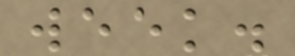week.
